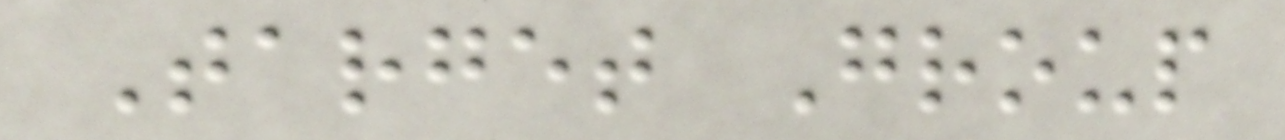Target Group
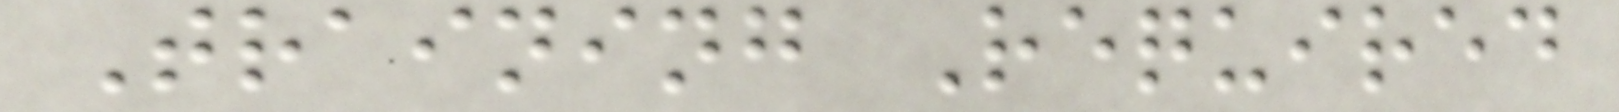Training Required
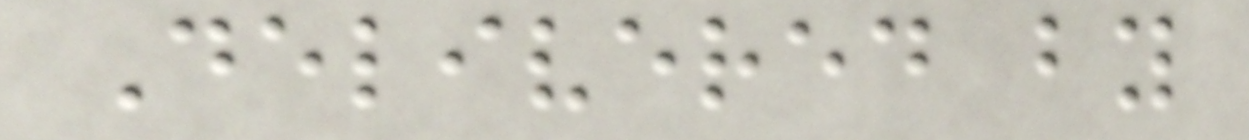Delivered by
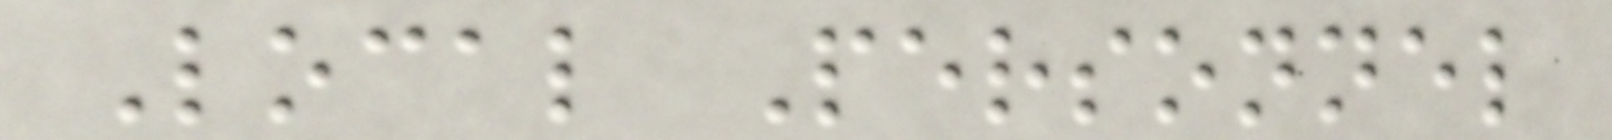Local Personnel
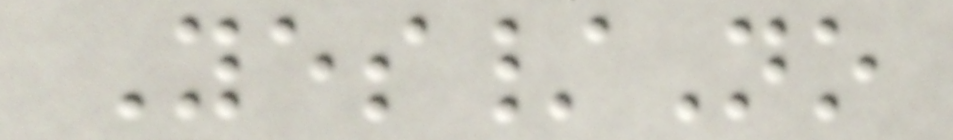Yes/No
